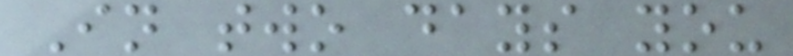In two days you
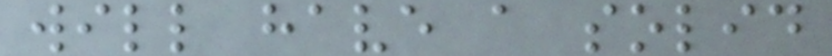will have a solid
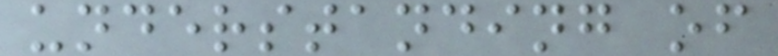understanding of
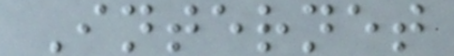Internet
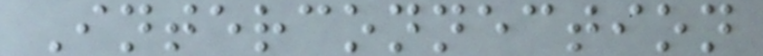Interconnection
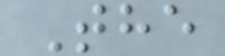The
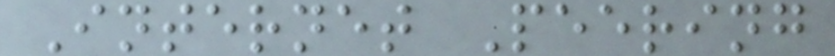Internet Peering
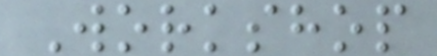Workshop
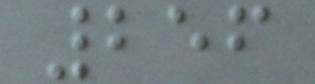256
